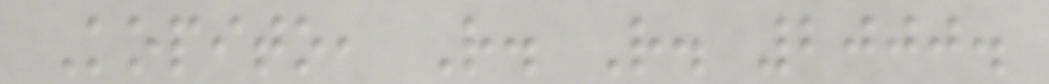Kopito, R. R. 2000.
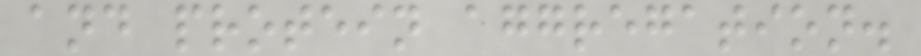and protein aggregation.
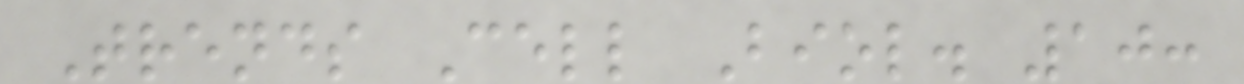Trends Cell Biol. 10:
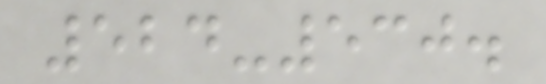524-530.
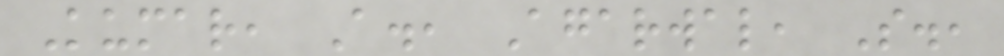Kumar, A., Agarwal, S.,
